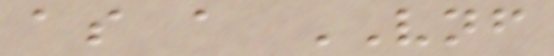as a VNF
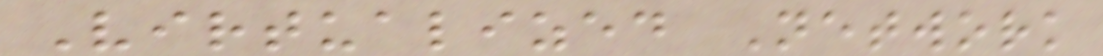Virtualized Network
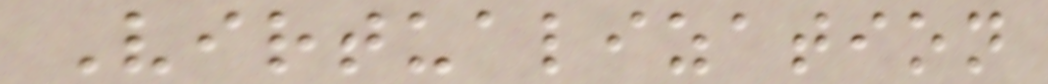Virtualization
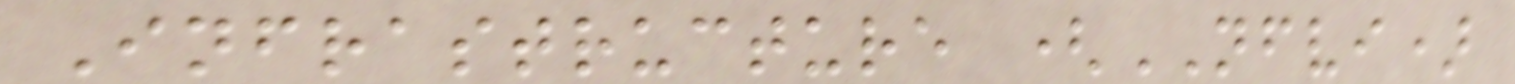Infrastructure (NFVI)
